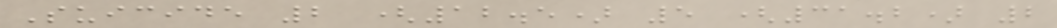Suicide 2 (12.5) 5 (31.2) 2
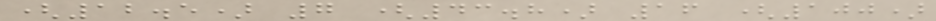(12.5) 7 (43.8) 16 (100)
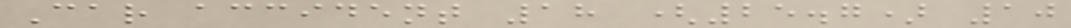Car accident 18 (25.7) 10
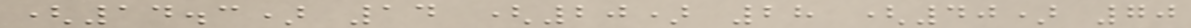(14.3) 14 (20) 28 (40) 70
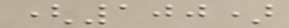(100)
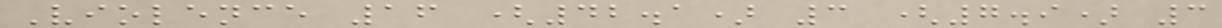Violence 16 (42.1) 3 (7.9) 3
